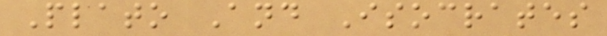Plato And Isocrates
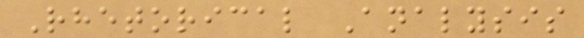Rhetorical Analysis
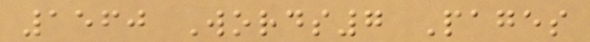1560 Words7 Pages
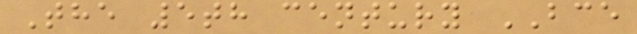The 5th century BCE
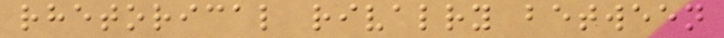rhetorical rivalry between
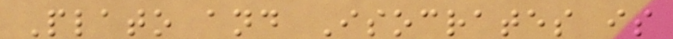Plato and Isocrates is
